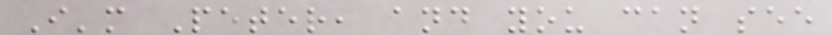I'm Peter, and you can see
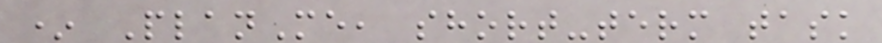* PlanMe, short-term task
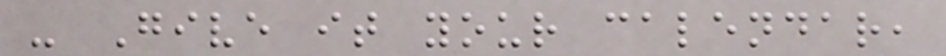- Give it your calendar,
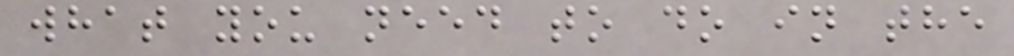what you need to do in the
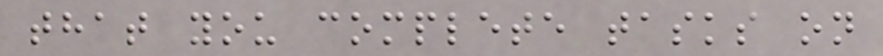that you complete tasks on
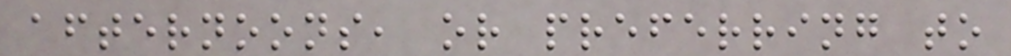afternoons, or preferring to
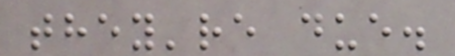they're due.
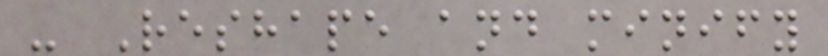- Reshape and minify
